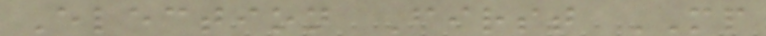Election First MP
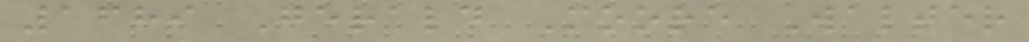1689 Gerald Moore Walter
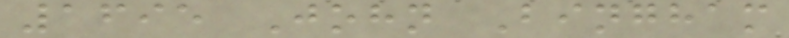1695 John Bingham
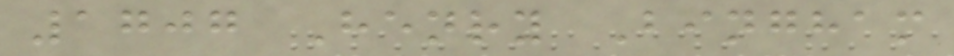1707 Henry Bingham
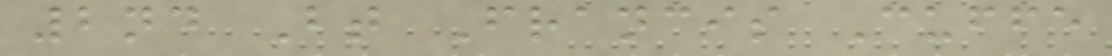2nd Bt Francis Cuffe
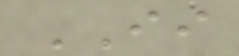II
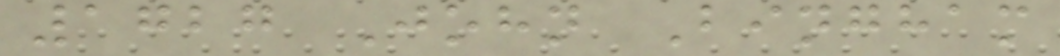1727 John Bingham
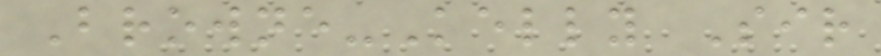Browne-Kelly Sir
